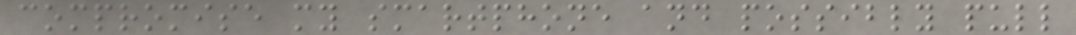compromise my smartphone and possibly pull
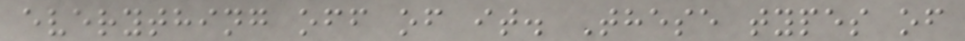everything off of it. These types of
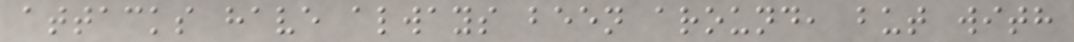attacks have always been around, but with
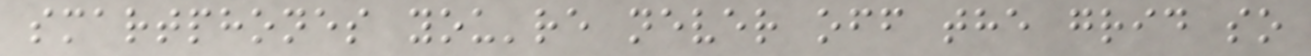smartphones you're never off the grid so
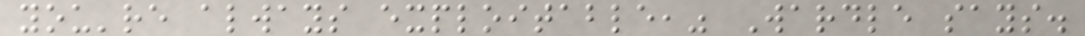you're always exploitable," Wardle says.
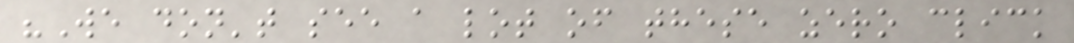"We don't see a lot of these zero click
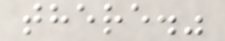there."
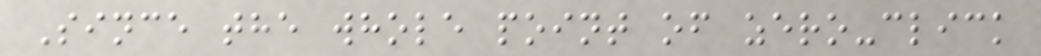Since the whole point of zero-click
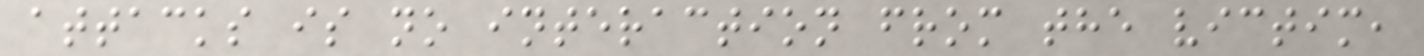attacks is no interaction from the victim,
